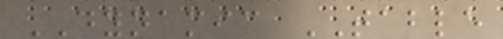DYNAMIC TABLE
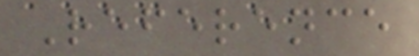Reference
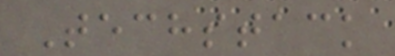Techstack
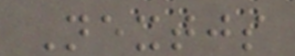Nextjs
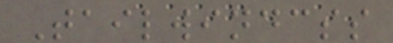Tailwindcss
